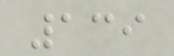139
